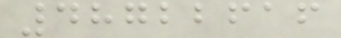48722616
